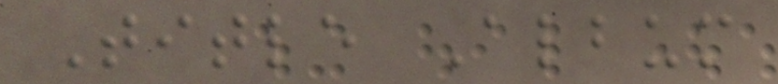Title Album
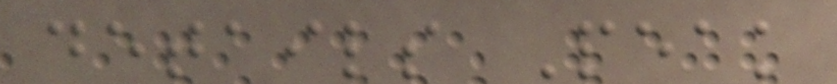details Peak
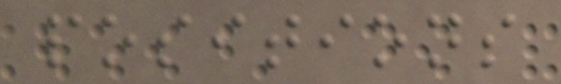positions
